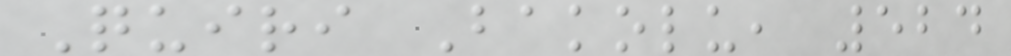Quiri Bakolu, 524
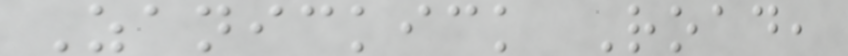Zanickick Road,
